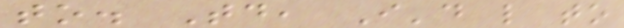to. Today, I'd like to
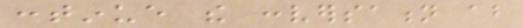continue the conversation about
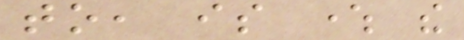to, is where the
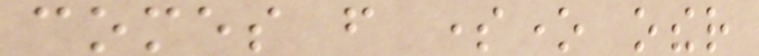comes from someone other
